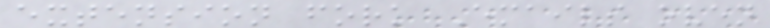extension fork Emails oven
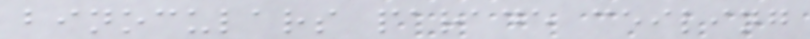binoculars parade ceiling
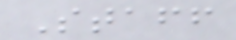Staff
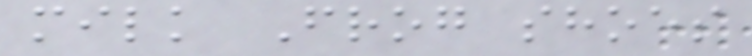milk Frog shoes
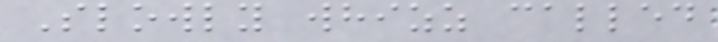Slowly whizz called
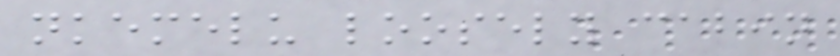nkemelu loosely cabin
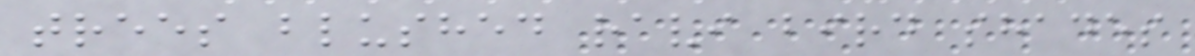trees blushed ravi bird shades
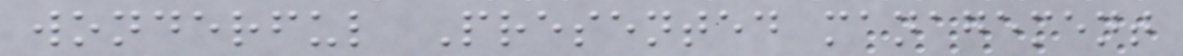wonderful Presented management
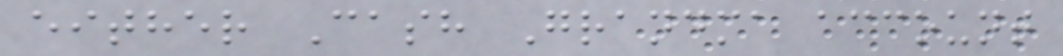either Cash Grandma account
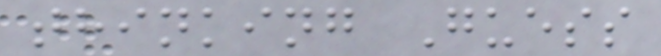thinking Guess
